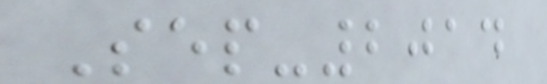Sep-2014
